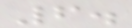6.
